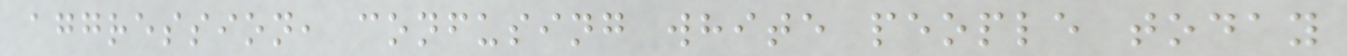aggression, confusing white people today
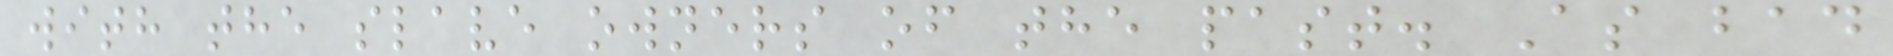with the slave owners of the past. As bad
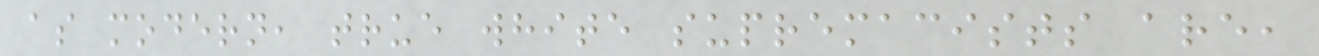as modern, true white supremacists are,
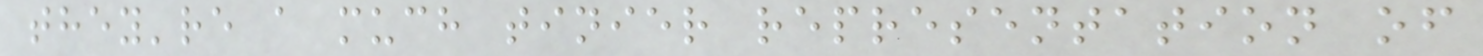they're a much tinier representation of
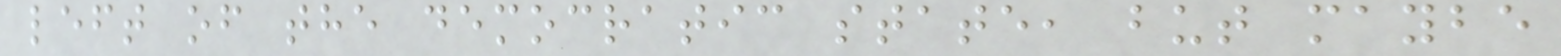left of the democratic state, but maybe
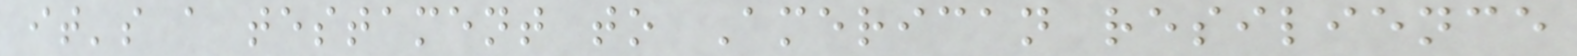it's a testament to American resilience
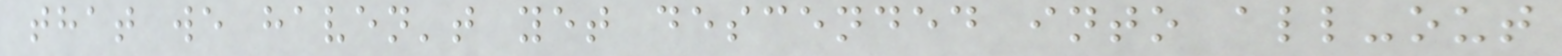that we haven't yet descended into all-out
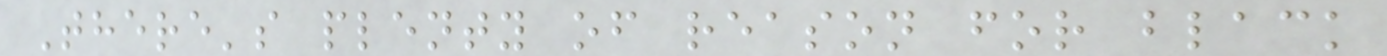There's plenty of reason for black
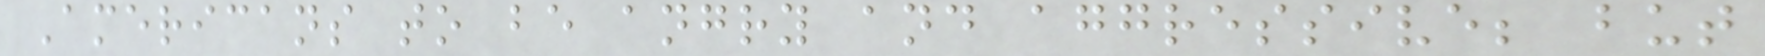Americans to be angry and aggressive; but
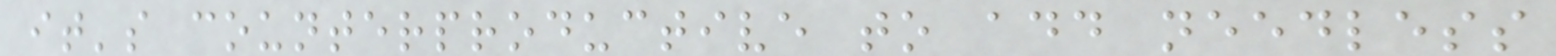it's counterproductive to add needless
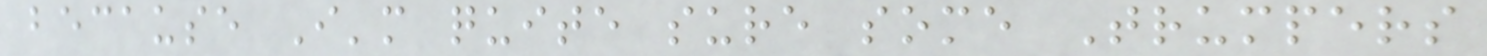because I'm quite sure some Trumpers
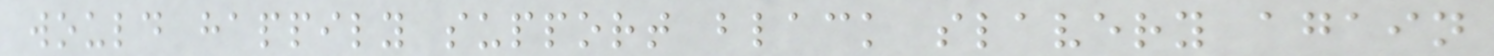would happily support black slavery again
